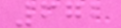672
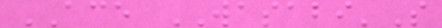ACE WASABI'S
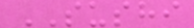SUSHI
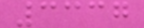3337
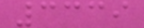3339
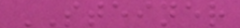STEINER
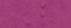L
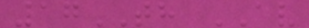17TH AV
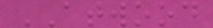ATWOOD
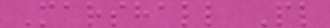Marshall Pl
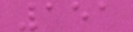151
